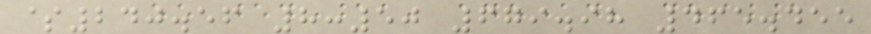$240.56 8:50 679.98 465.455
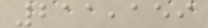211,159
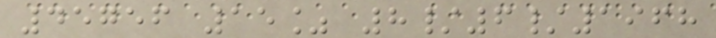45756 15% 8/6/1968
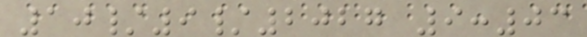10/9/2027 9:03
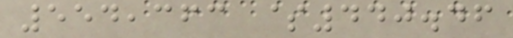554,363 $440.46
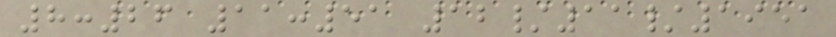8:26 11:51 12/11/1951
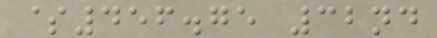$456.75 32nd
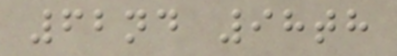62nd 98th
